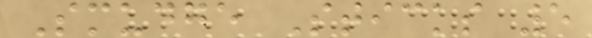Smudge Sticks 5
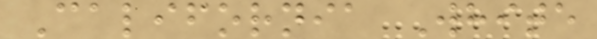California White
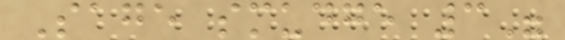Sage smudge 3"
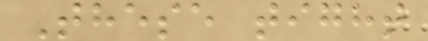These tight
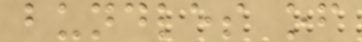bundles of
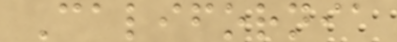California
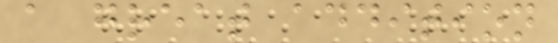a great addition
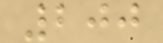200
